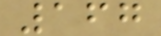167
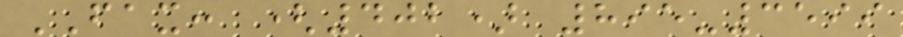FAX: (402) 895-3599
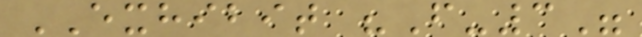EXHIBIT "F-3"
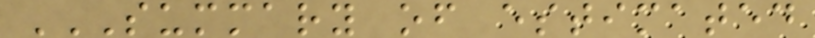SUMMARY OF ESTIMATED
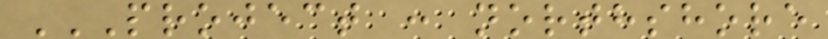PROJECT : NORTHSHORE
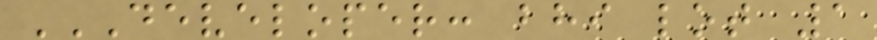DEVELOPER: BHI LOT 1
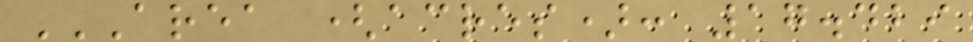AREA (ACRES): 17.429
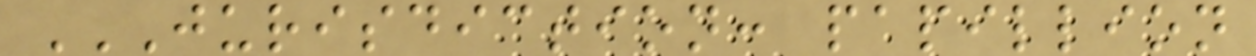JURISDICTION: PAPILLION
